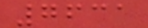7631
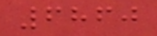6860
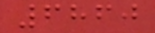6860
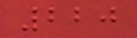220
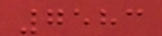7583
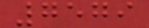7579
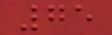75
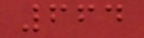664
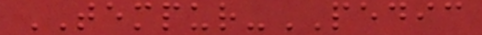TEMPUR-PEDIC
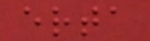erta
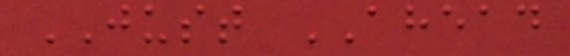JUST AHEAD
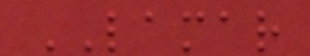LAMAR
